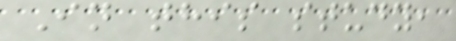In this study,
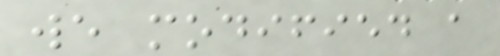we modified a
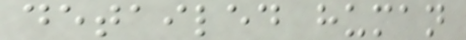detailed human
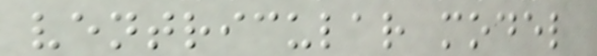ventricular model
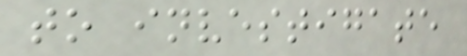to investigate
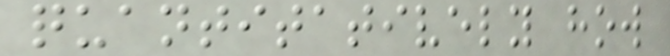quantitatively how
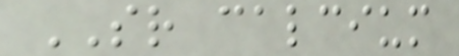SR calcium
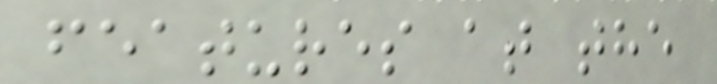features at the
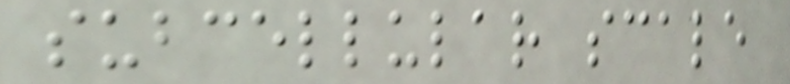subcellular scale
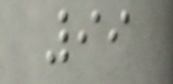99
